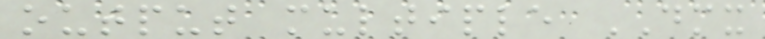output multiple DMX
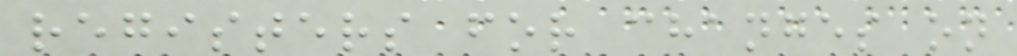registers for changes on
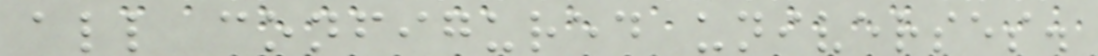all configured universes.
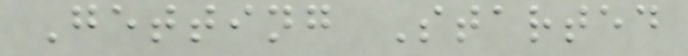Getting Started
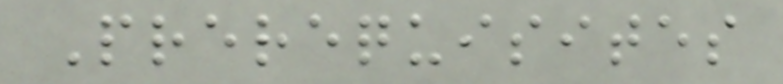Prerequisites
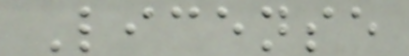License
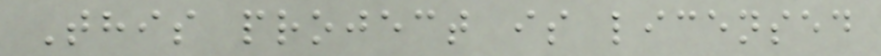This project is licensed
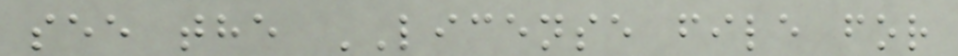see the LICENSE file for
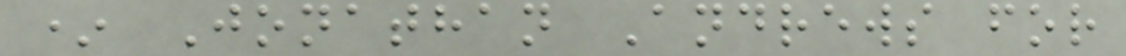* Jonathan Andrews for
